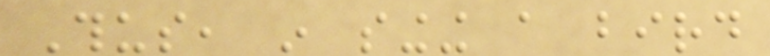Thus, in singing a bird
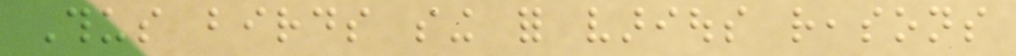Thus birds sing for various reasons
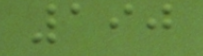190
